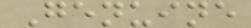Genuine
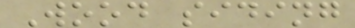Wood siding
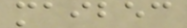maibec
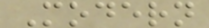Modern
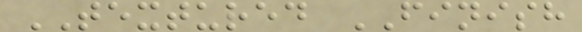TEXTURED FINISH
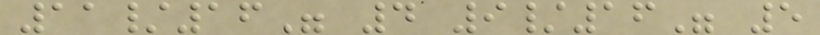11/16" 4 9/16" 5
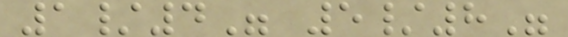1/4" 5/8"
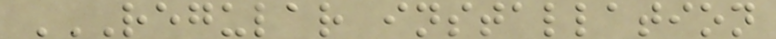REGULAR INSTALLATION
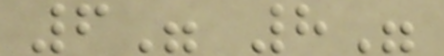6" 8"
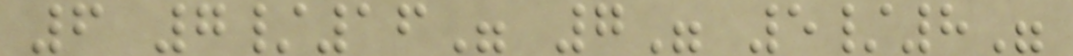6 7/16" 7" 5/8"
